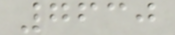7630
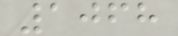1068
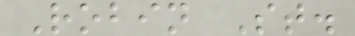Robin St.
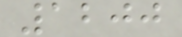1200
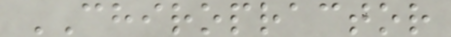CHIROPRACTOR
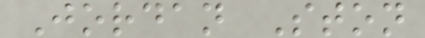Jordan Ston
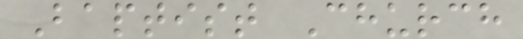Baptist Church
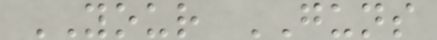YOUR GUNS
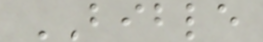BIBLE
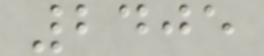2405
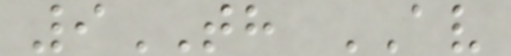9TH AV
